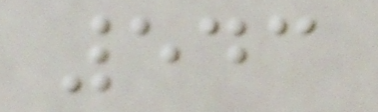543
